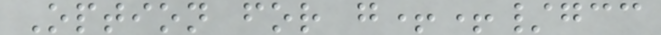Option for g++/gcc
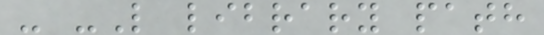- -L library path
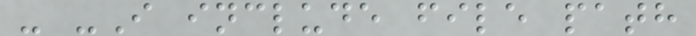- -I include file path
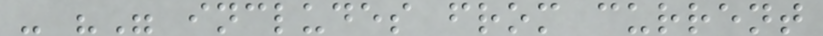- "" includes from current
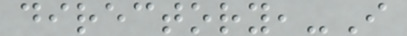directory,-I
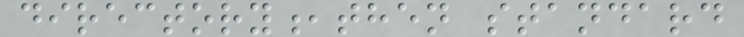directory,then standard
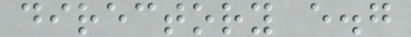directory e.g
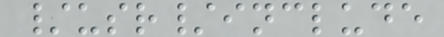/usr/include
